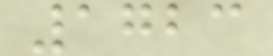1723
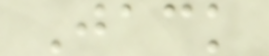Jack
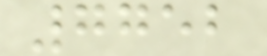7752
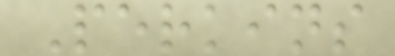Perkins
